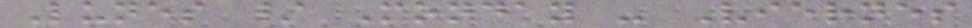Lunes / Monday - Viernes
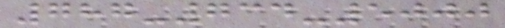787-734-5000
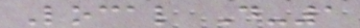Local D-1
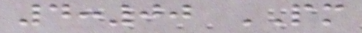4:00 PM
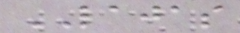LAJAS
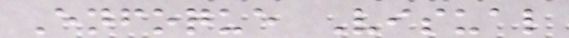Enfoque Visual
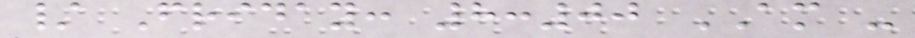/ Friday: 8:00 AM -
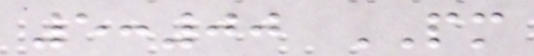5:00 PM
